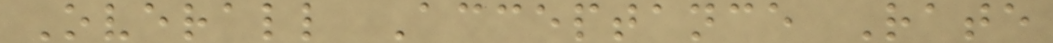Overall Acceptance Rate
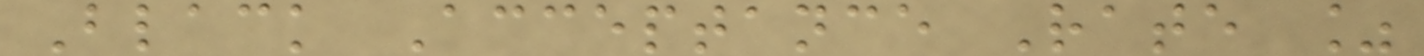Black Acceptance Rate %
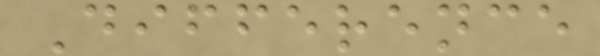Difference
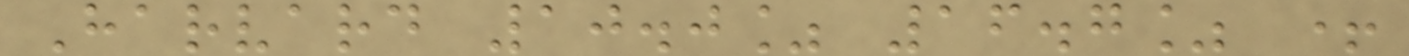Harvard 10.0% 16.7% +
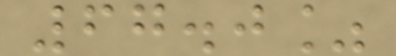67.0%
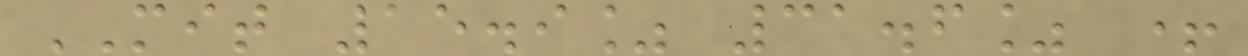MIT 15.9% 31.6% +
